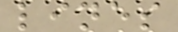lines
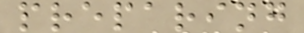preparing
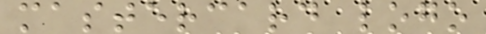mastercard logo
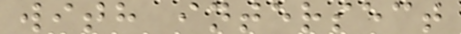with intersect
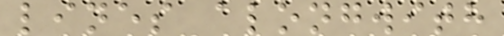lines alongwith
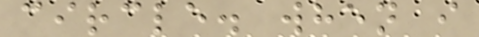circle. when i
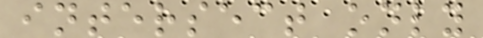intersect only
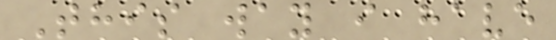This way i have
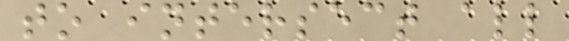to intersect all
